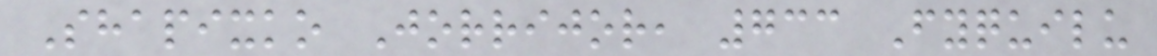Shapixko Jorrijor, 733 Fyquilu
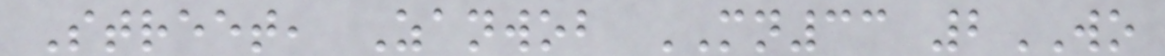Street, Zanwob MN33 2WO
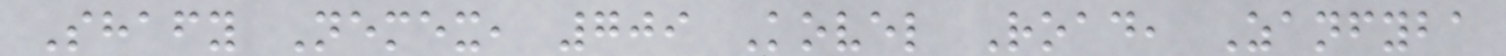Shafy Nemex, 709 Kovel Road, Zanfyba
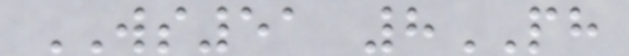WS51 8PH
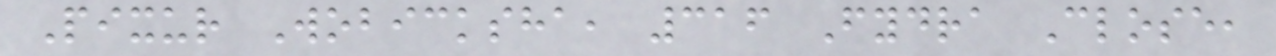Pixur Wobicksha, 316 Fydra Close,
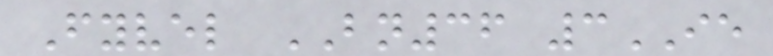Fyvel BN36 3IE
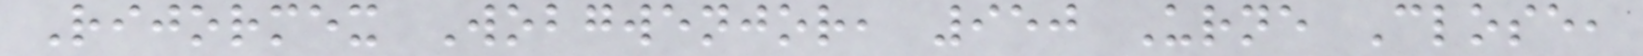Rijormex Wobgwenjor, 950 Urne Close,
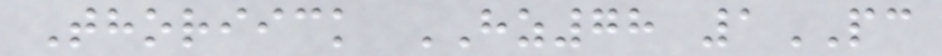Thoriick HZ78 1PC
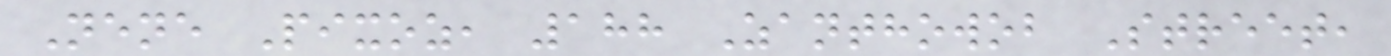Nene Pixoz, 188 Zanthowob Street,
